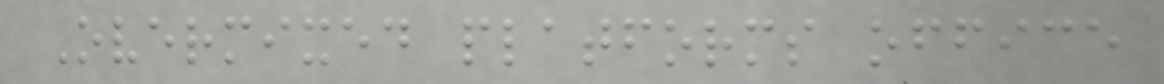Overmixed platforms office
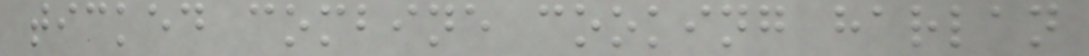ticked combine cooking harlan
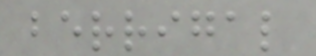berrigal
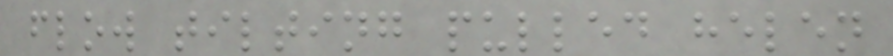flow tilting pulled helen
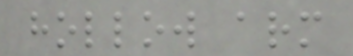hollow arm
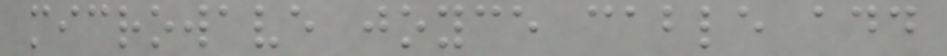microwave joyce cable add
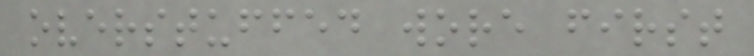overstuffed wore first
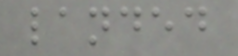landed
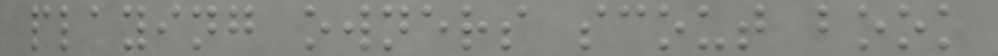playing owners scout book
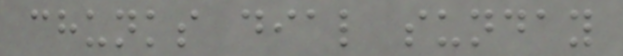chunks dial sunday
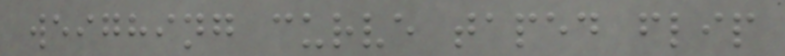weighing curve taped flip
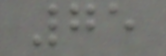75
